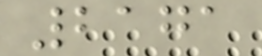2171
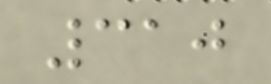310
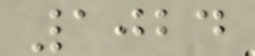1024
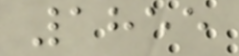1855
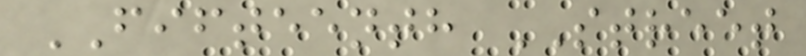FIFTEENTH STREET
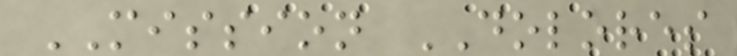MISSION DOLORES
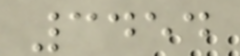3454
